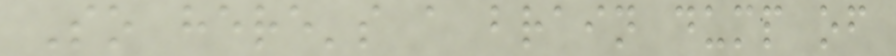So here's a brain dump of
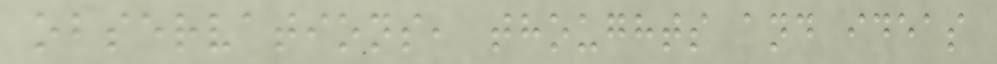observations, thoughts and ideas
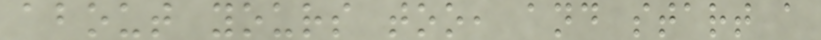about yours too, and start a
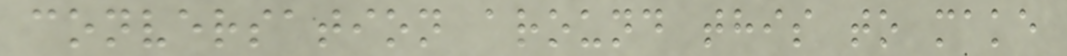conversation around this to make
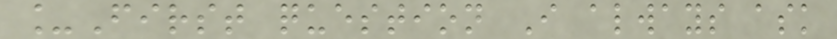_First question I always ask
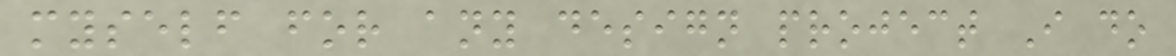myself for any design project I do
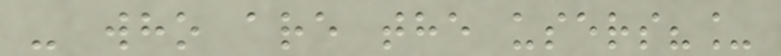- who are the users?_
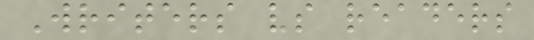Writers vs readers
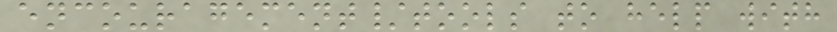encouragement/tools to help with
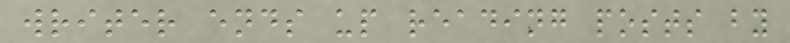writer ends up reading posts by
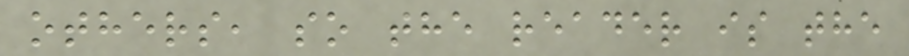others, so the reader is the
